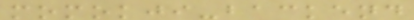momokji-backend
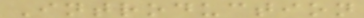Introduction
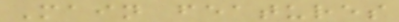Main features
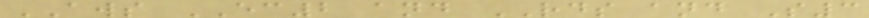AWS EC2 and RDS and S3
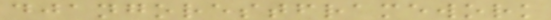djangorestframework
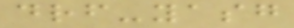drf-yasg
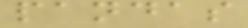pandas
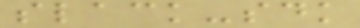slack-sdk
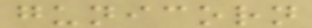gunicorn
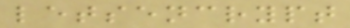letsencrypt
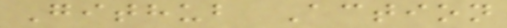Github Action
